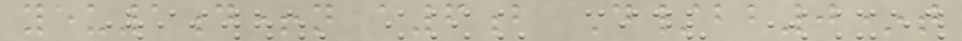yeu1d+n a6b D/bb0*t
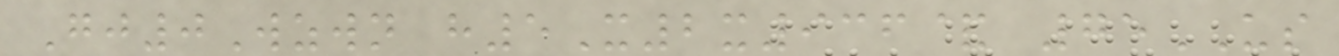Gj0Wzwn h5X2x936& 75US
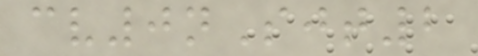cv0nSjt2
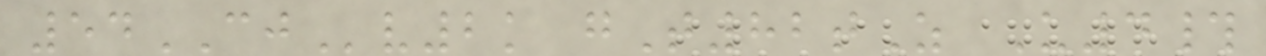54CJv2k gT82tZ U4#
